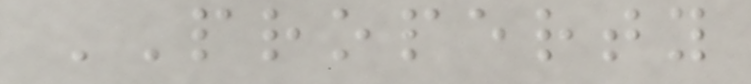PROPERTY
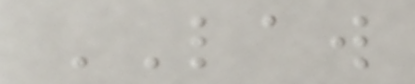LAW
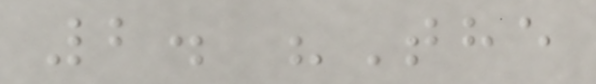2. "The
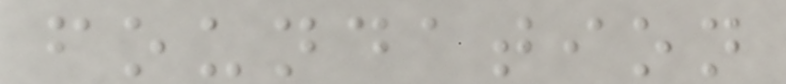foundation
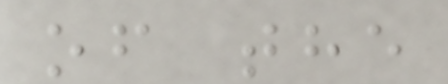of the
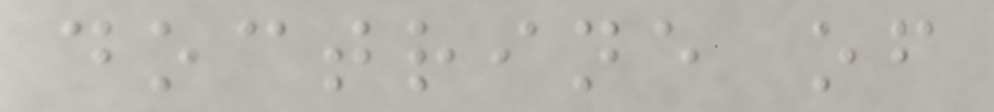doctrine of
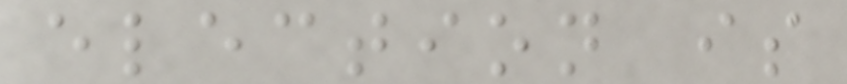election is
